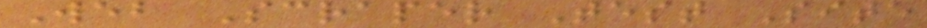Web Scraper Test Site
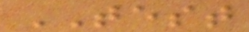TEST
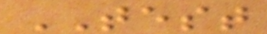TEST
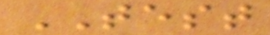TEST
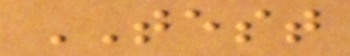TEST
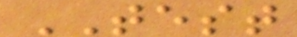TEST
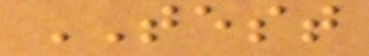TEST
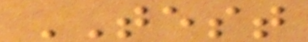TEST
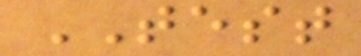TEST
